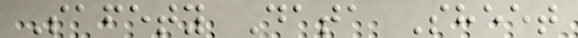Safety Data Sheet
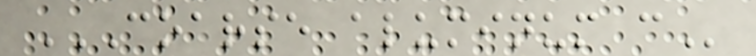COARSE ALUMINUM C
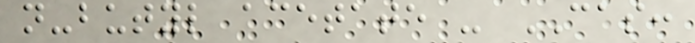n-butyl acetate - CAS:
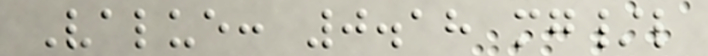Value: 0.18 mg/l
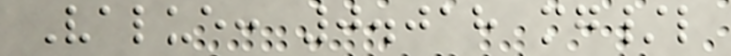Value: 0.018 mg/l
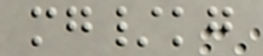mg/kg
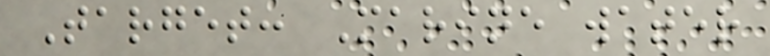Target: Marine water
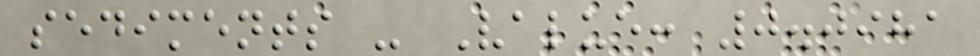sediments - Value: 0.0981
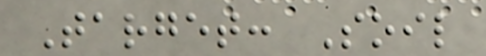Target: Soil
